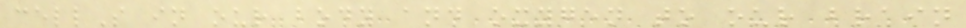cellS in our body and oxygen to our brain
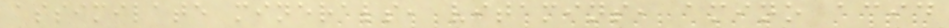assimilate minerals, vitamins, amino acid
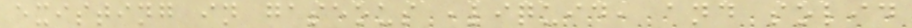existing in gaseous ,liquid, and solid
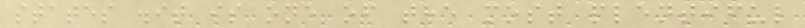states .it is one of the most plentiful
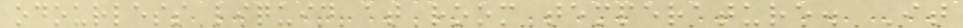odourless liquid at room temperature. It
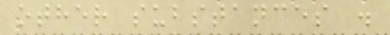other substances .
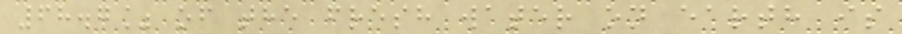68.7% of the fresh water on earth is
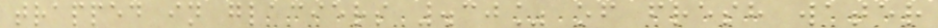trapped in glaciers .30% of fresh water
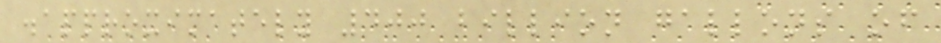.approximately 400 billion gallons of
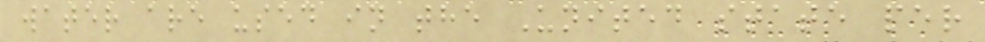water are used in the United state per
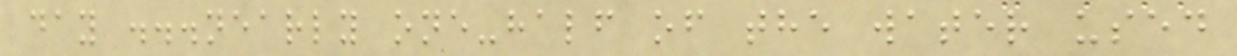day ...nearly one-half of the water used
